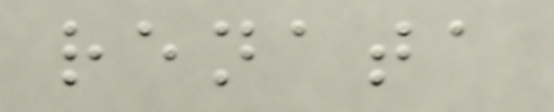renata
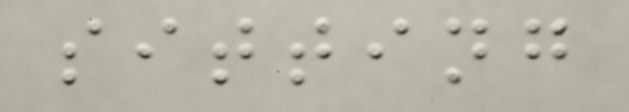sitting
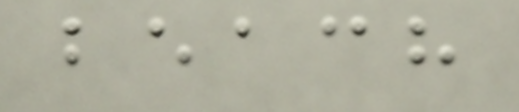beach
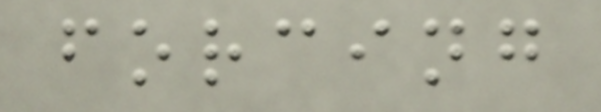forcing
